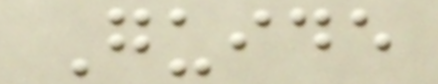Guide
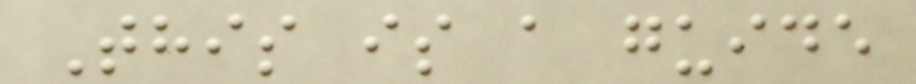This is a guide
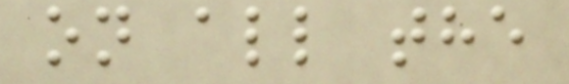on all the
